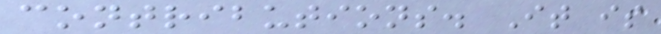contributions. It is
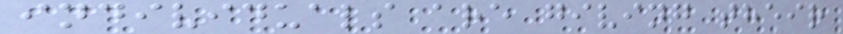individuals are giving their
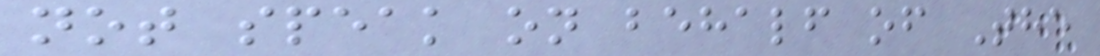not speak on behalf of The
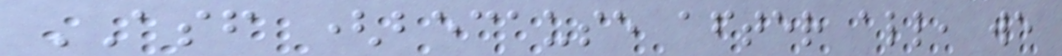ASF (because after all, we
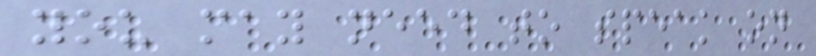you may need to speak on
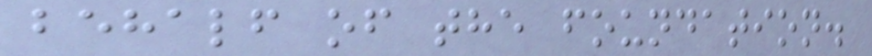behalf of the foundation.
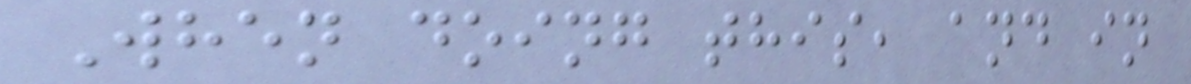When doing this, and in
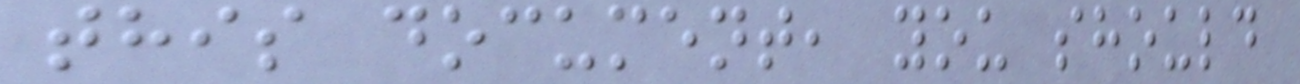this document, you should
